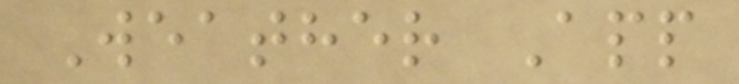Weather App
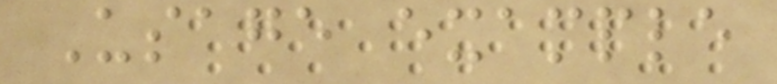Usage example
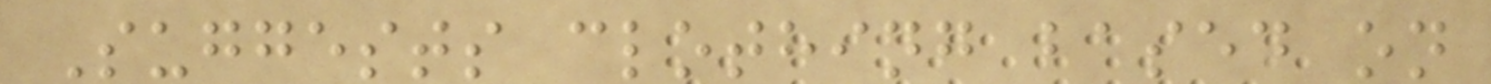Suggests clothing based on
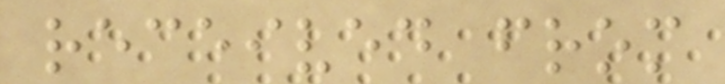received from
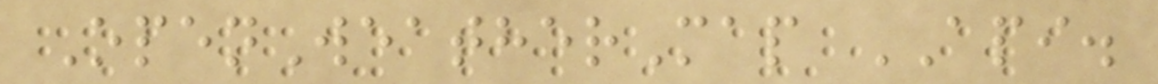OpenWeatherMap API.
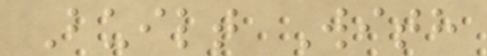Built With
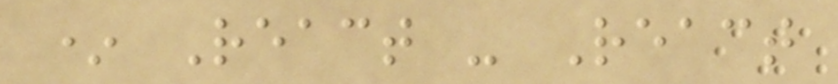* React - React
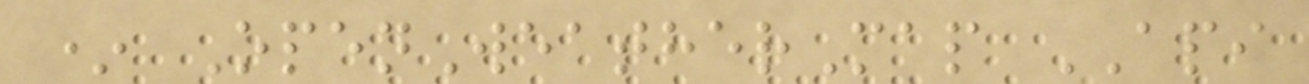* OpenWeatherMap API
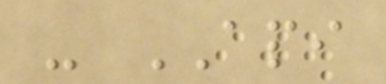- API
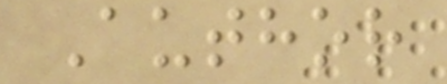Author
